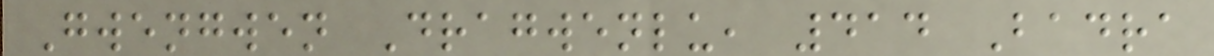Gwengwen Dragwenlu, 414 Badra
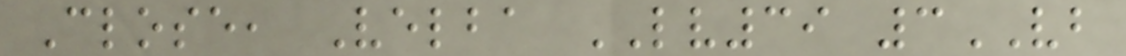Close, Velba LV39 3VB
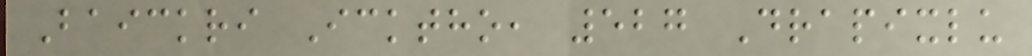Baickri Icktho, 527 Drapixlu
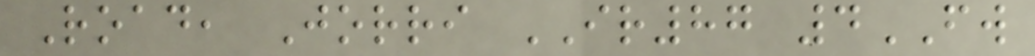Road, Jorri IR87 4FW
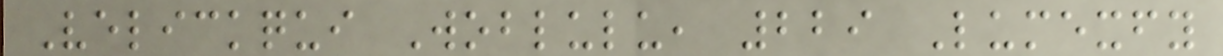Velickqui Woblulu, 229 Lumexfy
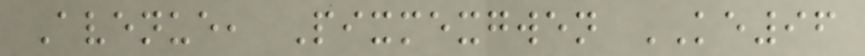Avenue, Pixmexgwen KE96
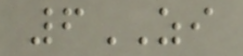6ZI
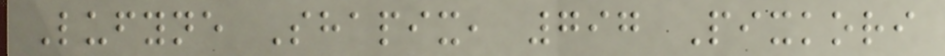Lufyne Shapix, 797 Pixkori
